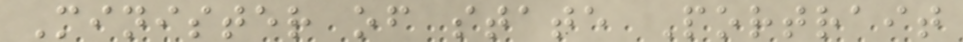Minister of state Portrait
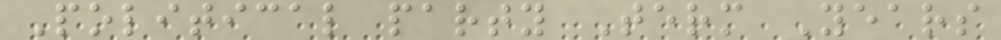Political party Term Years
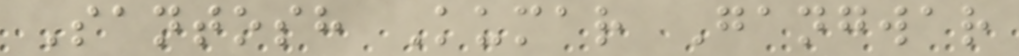Santosh Kumar Gangwar
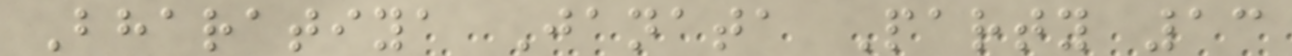Bharatiya Janata Party 13
